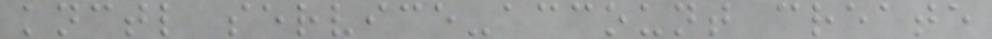knctl service-account create
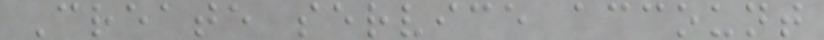Create service account
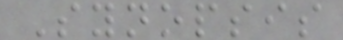Synopsis
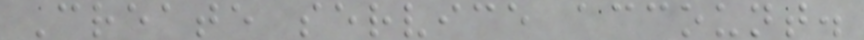Create service account.
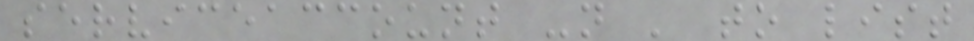serviceaccount -n ' to list
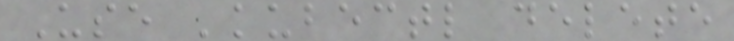Use 'kubectl delete
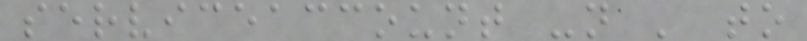serviceaccount -n ' to
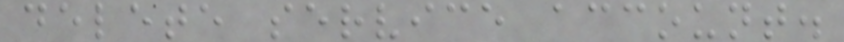delete service account.
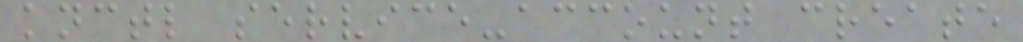knctl service-account create
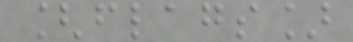[flags]
